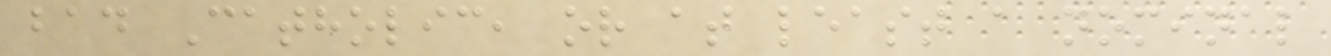bad Catholic, or at least a nominal
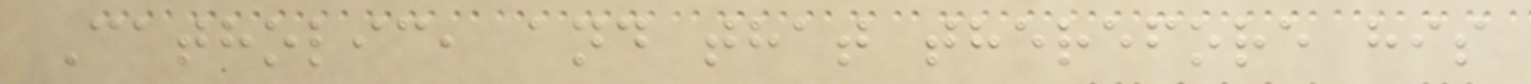Catholic, and that therefore his
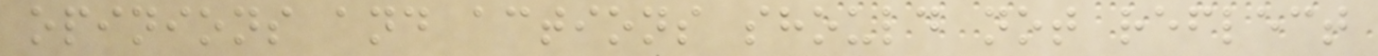opinions and actions should not reflect
